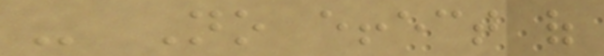- No effect of
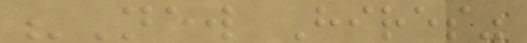"New Hires"
